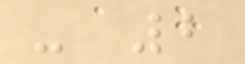- 2
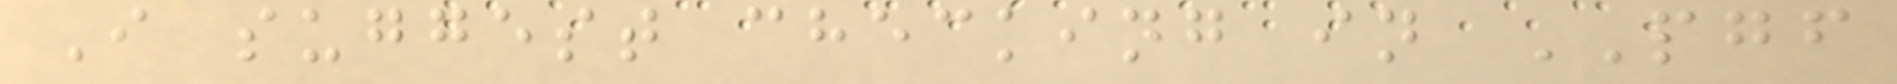I suggest checking in PGF
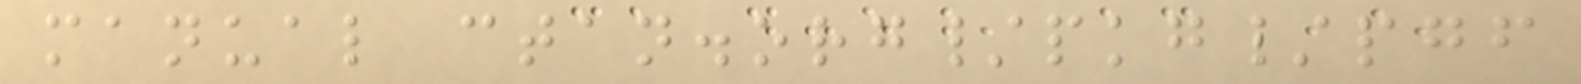manual ctan.org/pkg/pgf
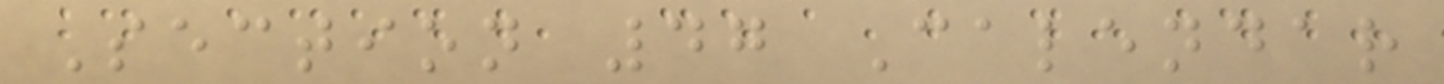Section 47 Calendar
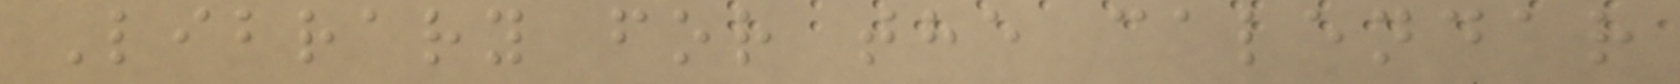Library for the calendar
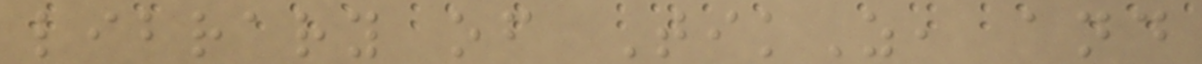library of TikZ, and
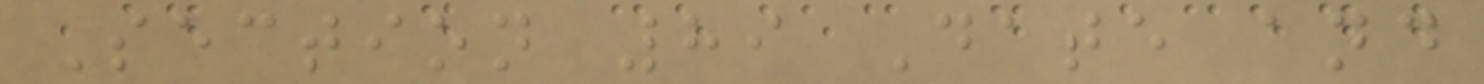Section 89 Date and
